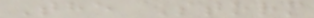The Storm
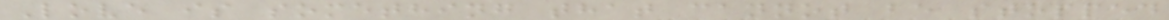Love is something that cannot be stopped
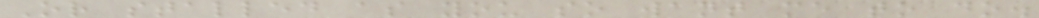Or stalled as you so want me to do.
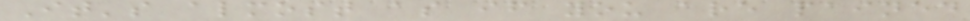It's almost as if you are pained
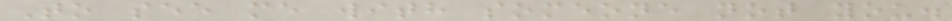To see me with someone not you.
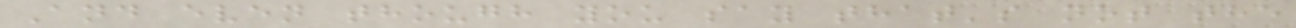And even though you say that's not the
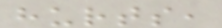hurts,
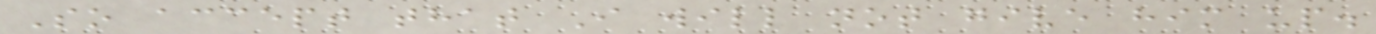So accept that I will not give him up.
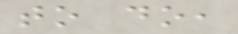to do,
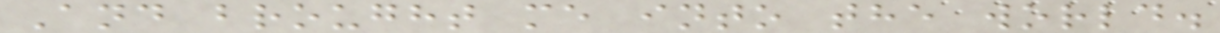And brought me into the world.
